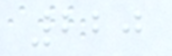220
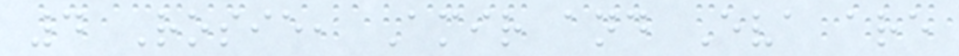4 Rosie, Amir and Eva are
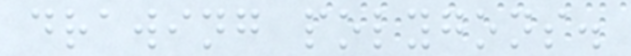drawing polygons.
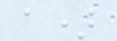a)
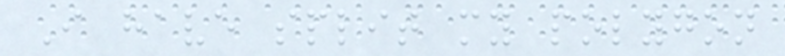I have split my polygon
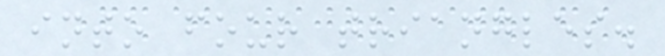into four triangles.
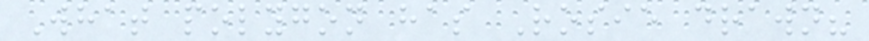What polygon has Rosie drawn?
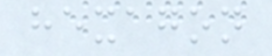hexagon
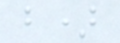b)
